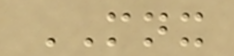MNX
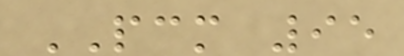PCM 95
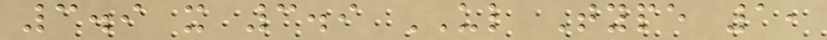3.9 x 3.9 UL Type 1,
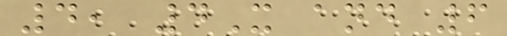4, 4X and 6
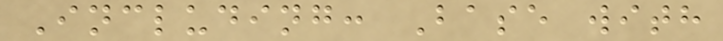Including: Base with
